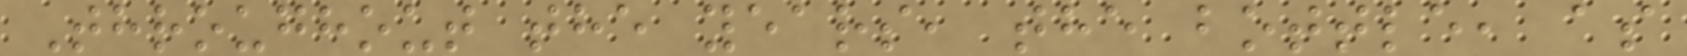Throughout the years, the bottle, as
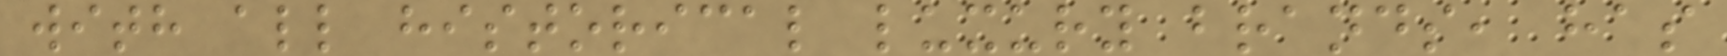with all historical luxury brands, has
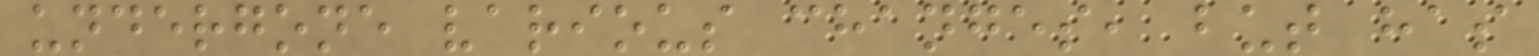undergone various changes, but has
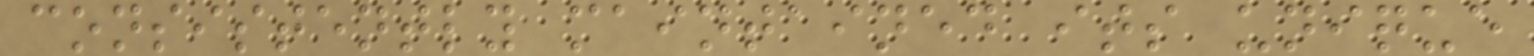consistently maintained its unique
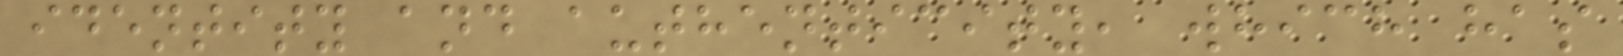identity and authenticity, which has
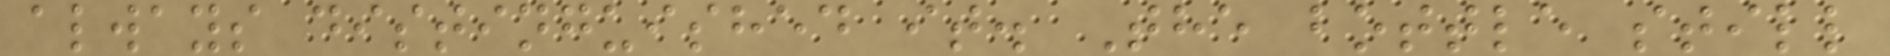always distinguished it. The bottle still
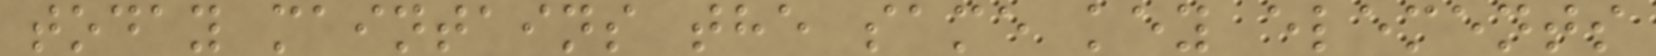today maintains the same key elements
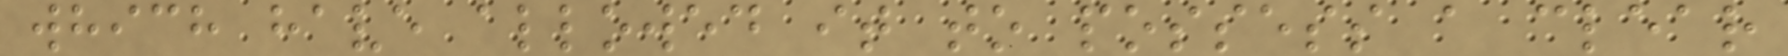which have allowed it to possess a clear
